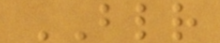BLR
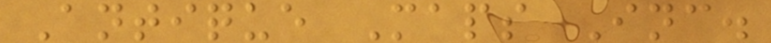Antique Maps Inc.
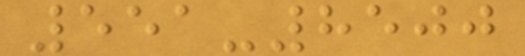551-8500
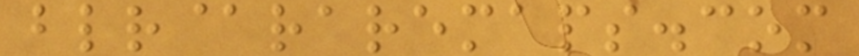blr@raremaps.com
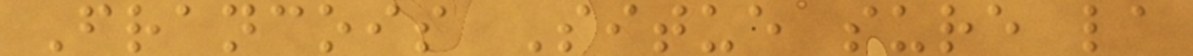Francois Situe sure la
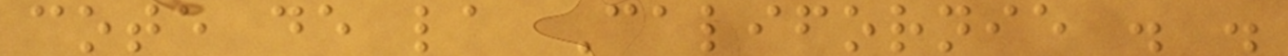cote de la Californie . .
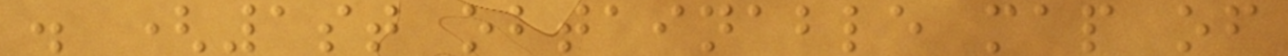. (1st obtainable map of
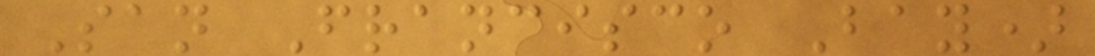San Francisco Bay)
